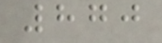870
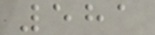581
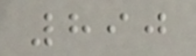890
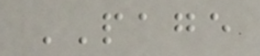PAGE
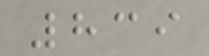839
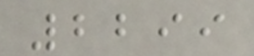2299
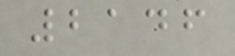2146
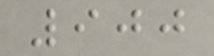900
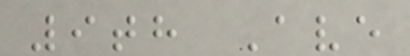9th Ave
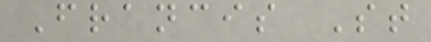Francis St
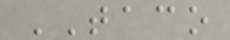TACO
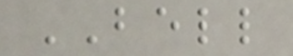BELL
